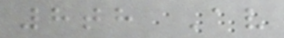8th Av
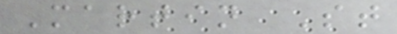Martin St
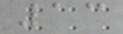13
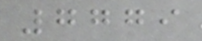7779
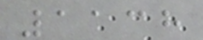1138
